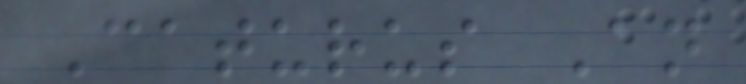Caturus An
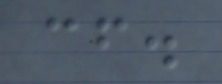cf.
